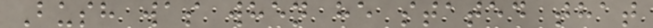Bush was when he stated that
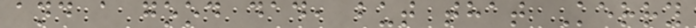and a good dad, but that Kerry
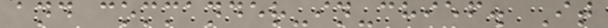and commander-in-chief. It
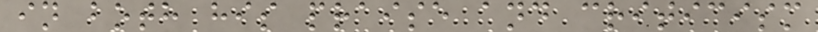in both his praise and criticism
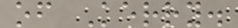of Kerry.
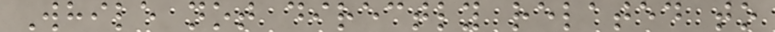While not directly related to
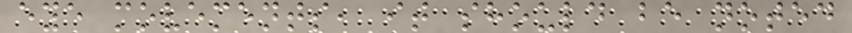eye movements, it should be noted
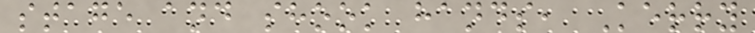stage and shook hands, Kerry
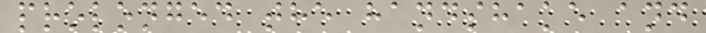prolonged the handshake and
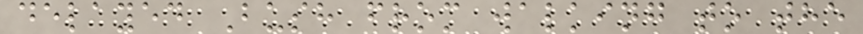delayed Bush from walking to the
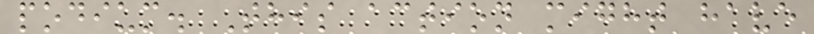podium. This action might have
